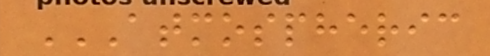ATMOSPHERIC
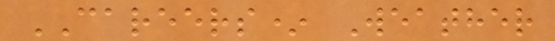CAREERS* Weather
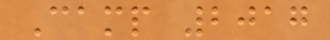Camp 2017
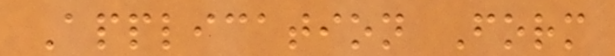Application Form
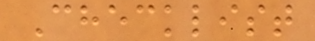Checklist
